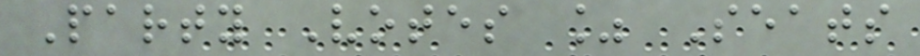Party Votes % Seats
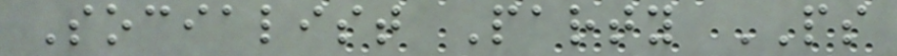Socialist Party PS
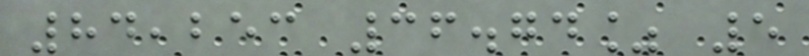84,253 36.74% 5
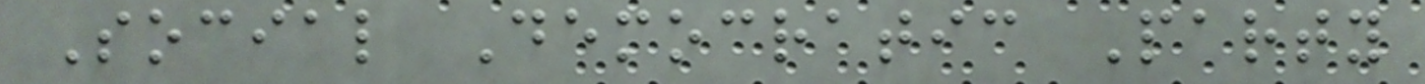Social Democratic Party
